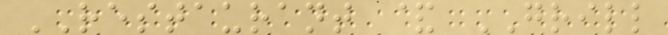RESTAURANT & GRILL
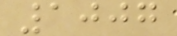1007
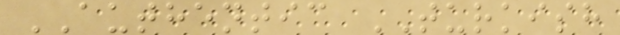AUTHENTIC TURKISH
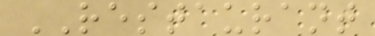RESTAURANT
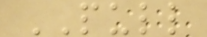PULL
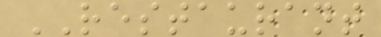RESTAURANT
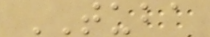TUBA
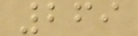269
